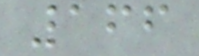166
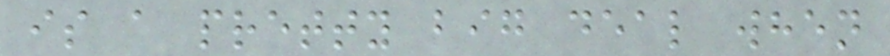is a pretty big deal when
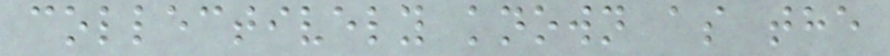collectively known as the
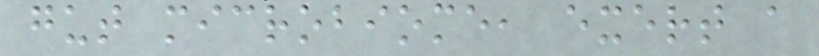gut microbiome, exert a
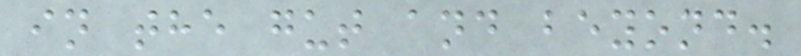in the gut and beyond.
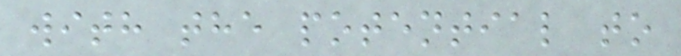with the potential to
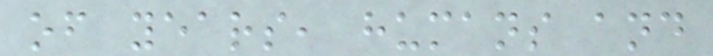of years, humans and
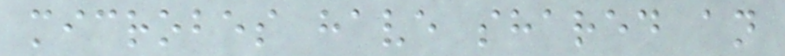microbes have shared an
